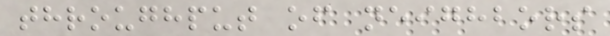throughput of neighbors
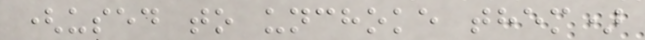(used to unchoke them)
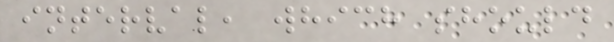interval, which should
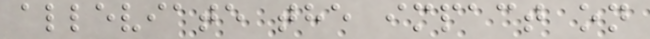alleviate the impact on
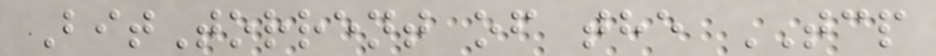BitTorrent of the TCP
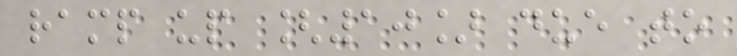ramp up [10] due to
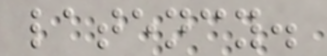latency.
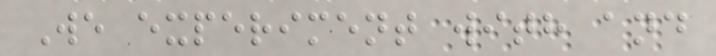We experiment with and
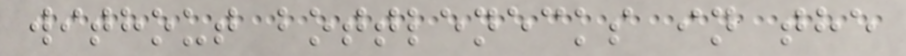without bottlenecks in the
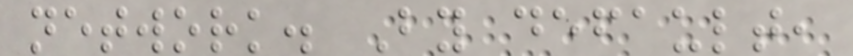network. By default,
